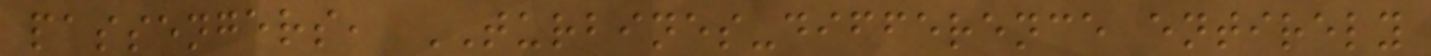passengers, TURBINES-difference entirely
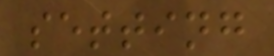setting
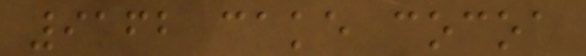9162 cake cocoa
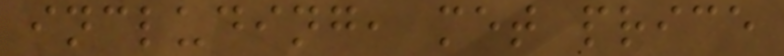including, met price
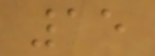15
